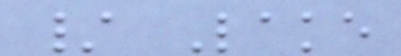/ Lake
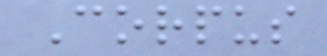Corpus
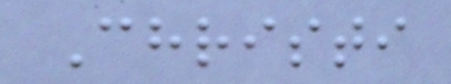Christi
